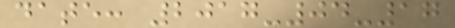date: 2017-04-17
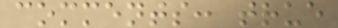comments: true
